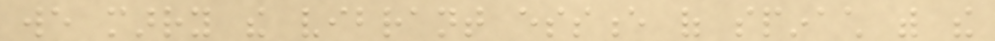we marry the vibrant essence of spinach with the
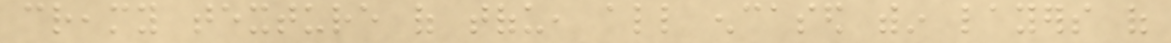creamy texture of tofu, all encased within layers of
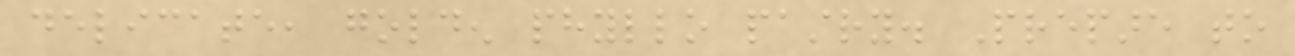delicate, golden phyllo pastry. Prepare to
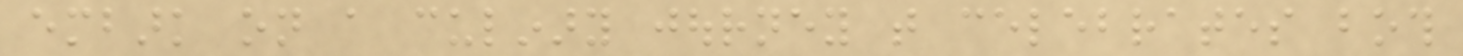embark on a culinary journey that celebrates both
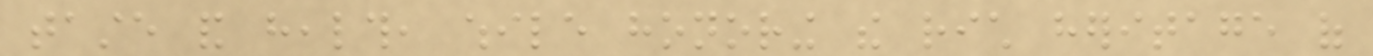taste and health, while honoring the rich heritage of
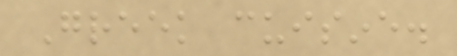Greek cuisine.
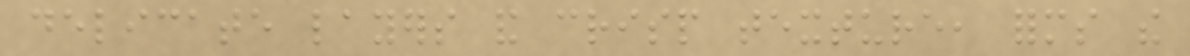delicate layers and crisp texture, forms the
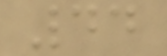44
